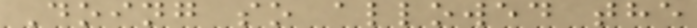Doing so allowed the
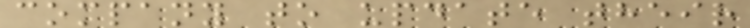company to update their
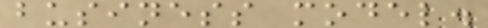business model.
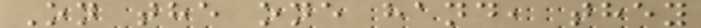On the one hand, they
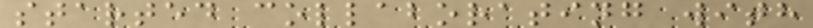started collaborating with
